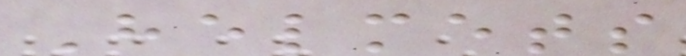Helmets
